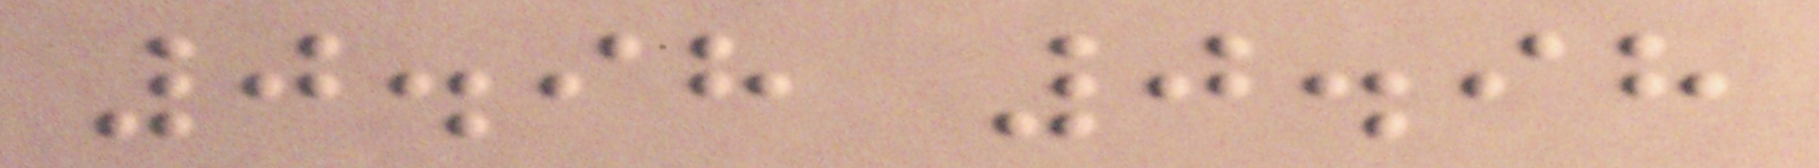0.98 0.98
